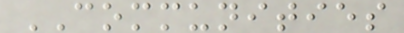COMMUNITIES
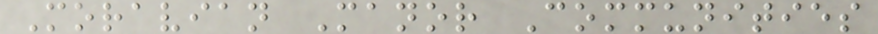Moravian Manor Communities
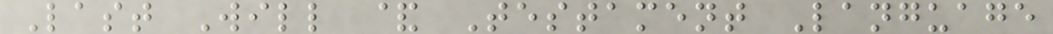Last Will & Testament Language
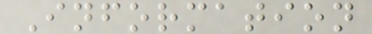Information
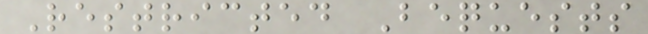Restricted Bequests
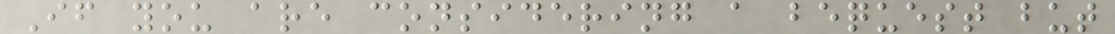If you are considering a bequest but
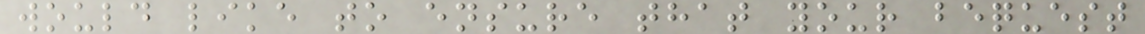would like to ensure that your bequest
